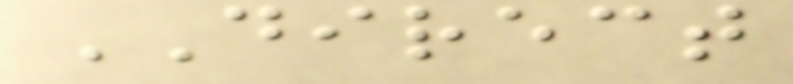DIRECT
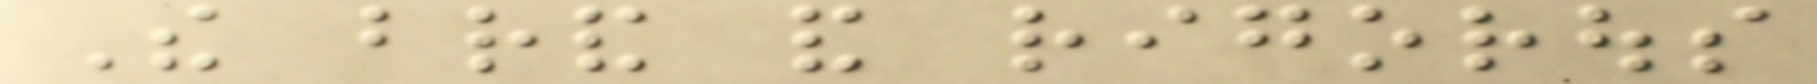The brand and rigorous
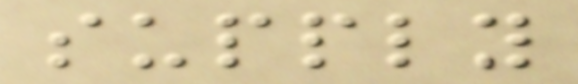supply
